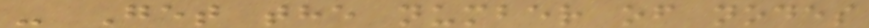- Get the number of nodes
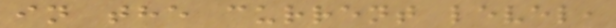in the current level,
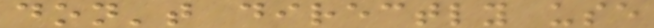don't directly use
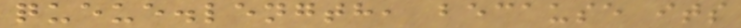queue.length, because its
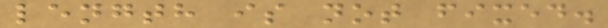length is not fixed.
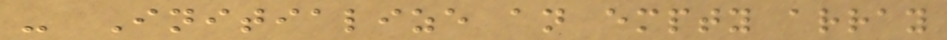- Initialize an empty array
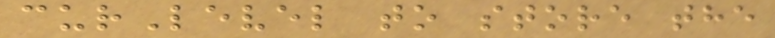curLevel to store the
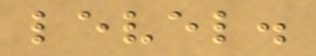level.
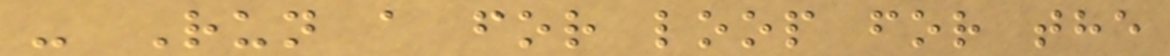- Run a for loop for the
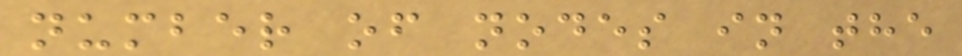number of nodes in the
